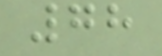78
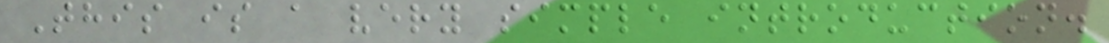This is a very simple introduction.
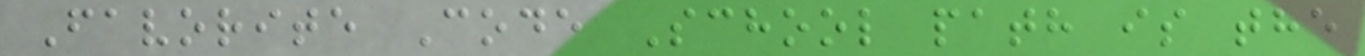Favorite Code School path is the
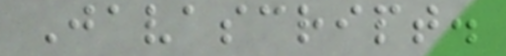Javascript.
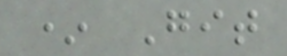* Git
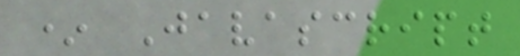* Javascript
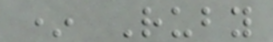* Ruby
